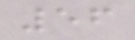56
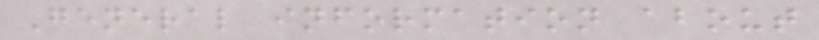General information about
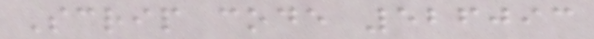Scrip code 526093
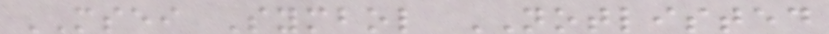MSEI Symbol NOTLISTED
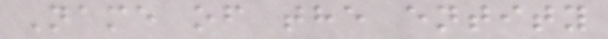Name of the entity
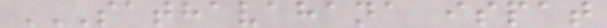SATHAVAHANA ISPAT
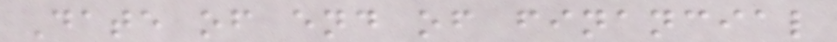Date of end of financial
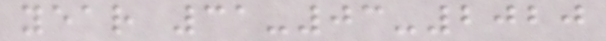year 31-03-2020
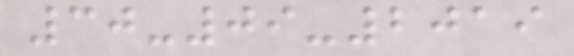30-09-2019
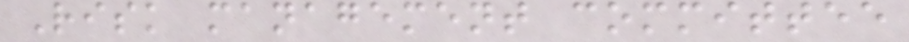Risk management committee
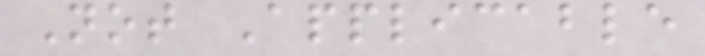Not Applicable
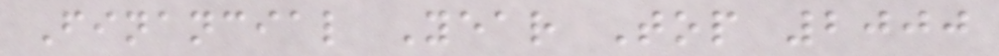Financial Year Top 2000
